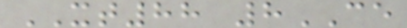XT88 8CE
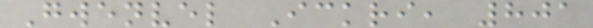Gwenvel Ickri, 801
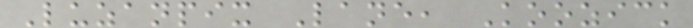Luzanpix Lane, Koozick
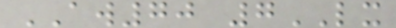AW70 7LX
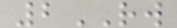2RW
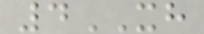4XH
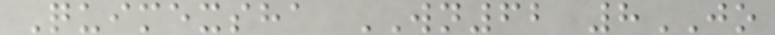Quimexsha WN62 8JO
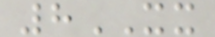8XX
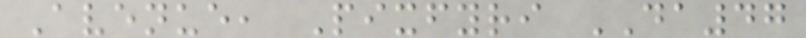Avenue, Pixfyri DA47
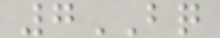7BQ
